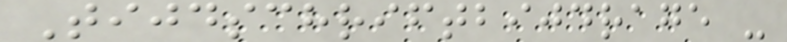Tijdschriftbijdrage -
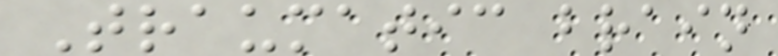Traumatic brain
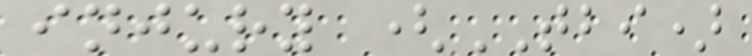injury (TBI)
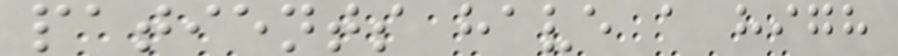patients have a high
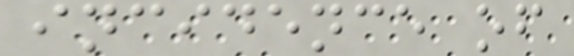incidence of
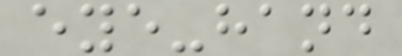eye-hand
